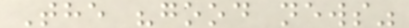The "good news"
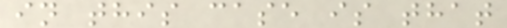in this case is that
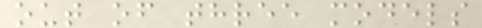out of three models
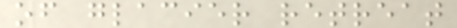of glacier retreat
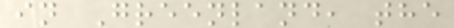in Greenland, the
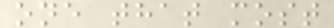one that most
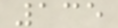135
